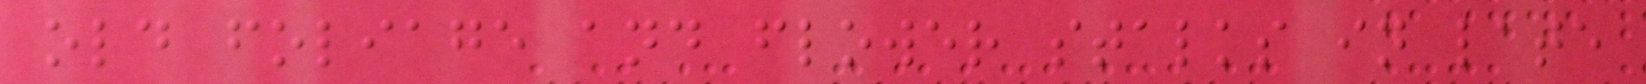old foliage and flower stalks in late
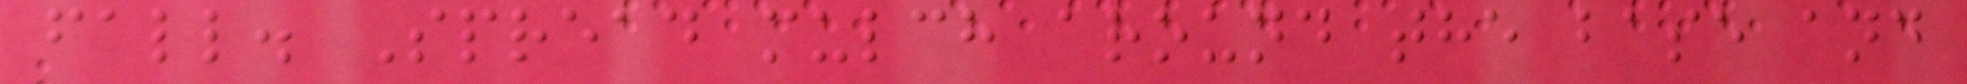fall. Spread mulch around the base and
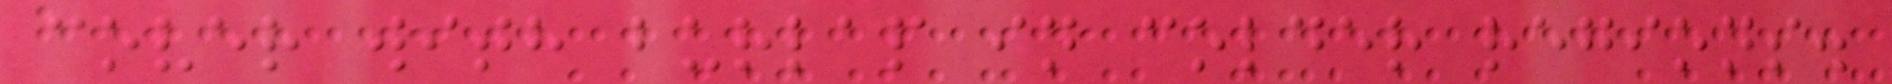cover with burlap in colder regions.
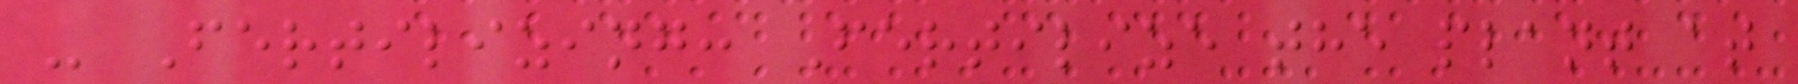- Fertilizing: Fertilize the plant at
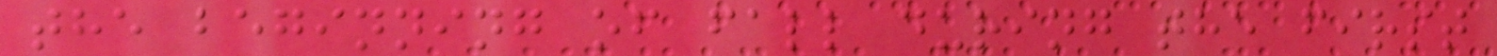the beginning of fall during the first
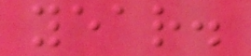year.
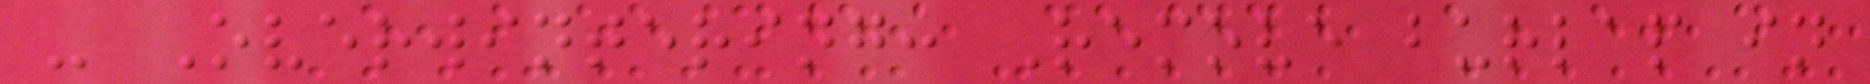- Overwintering: Remove burlap in
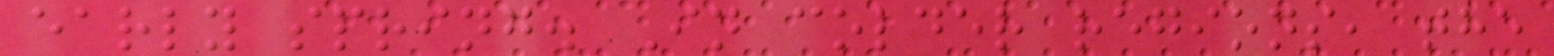early spring. In colder regions, the
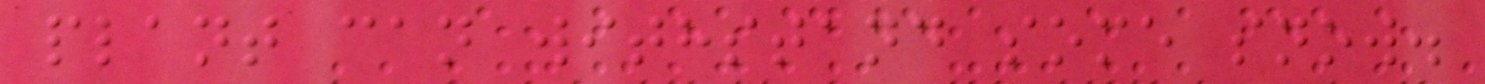plant can withstand some snow.
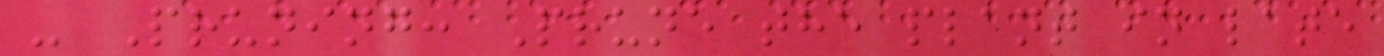- Pruning: Prune the plant in late
